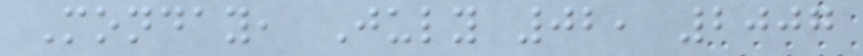Monday, July 02, 2007
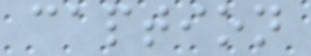caption
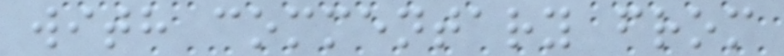with commentary from
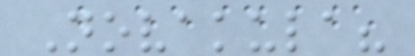Novakula?
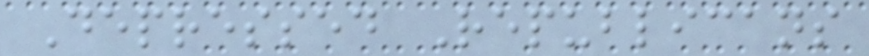Depressed Republicans
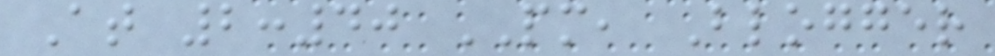At 2:40 PM, Blogger
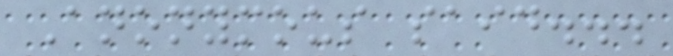Anonymous said...
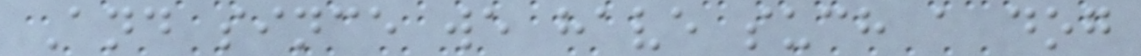And since we have such a dog
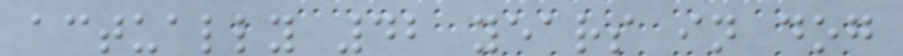actually 42 years in dog
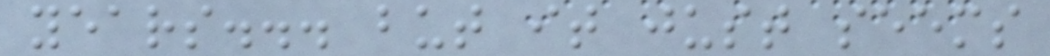years... but it just seems
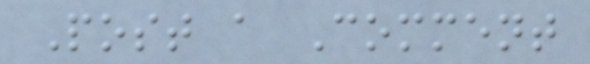Post a Comment
